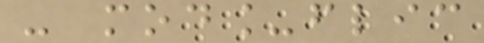- mod_flic
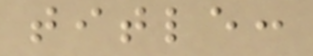title:
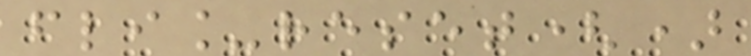fli_reset()
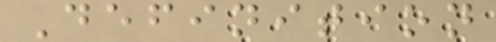Definition
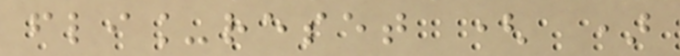fli_reset ( )
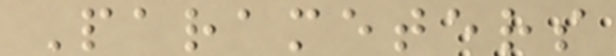Parameters
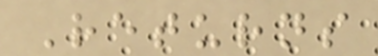Returns
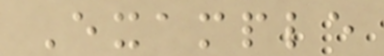Example
